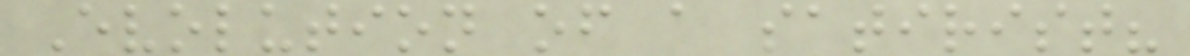Evolution of a satirist?
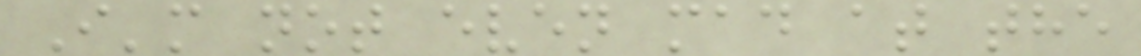I'm not even mad at the
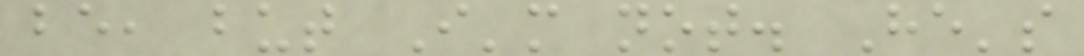be, but I'm not. He's
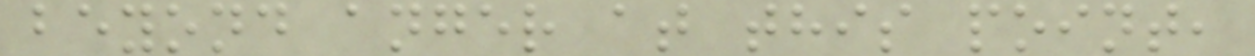beyond anger at this point,
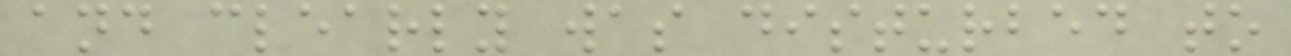and clearly was disturbed to
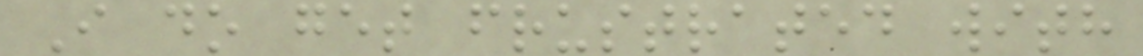I do get frustrated with
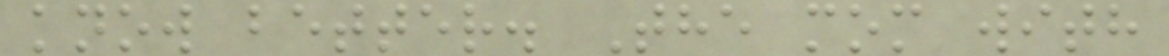know better. The mom with
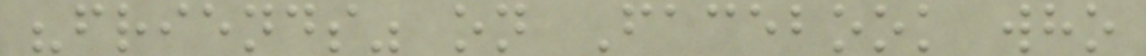"friends" on Facebook who
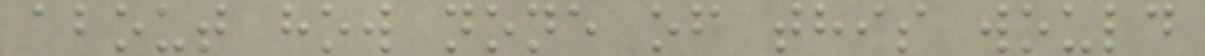about how none of this would
